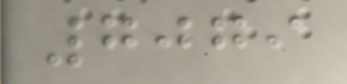7079
